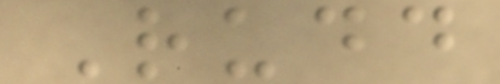Rudd
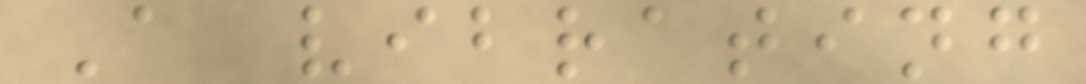A vibrating
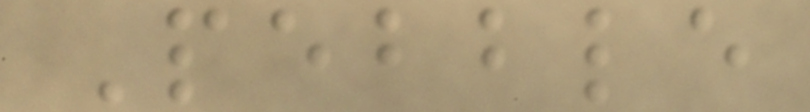Pebble
